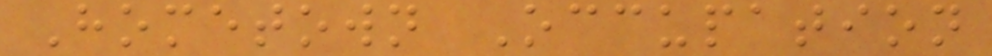Hometown Occupation
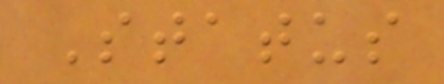Status
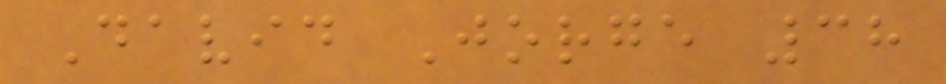David Jorge 38
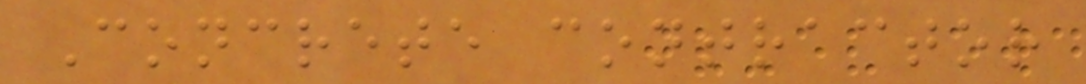Concrete contractor
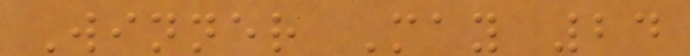Winner May 24
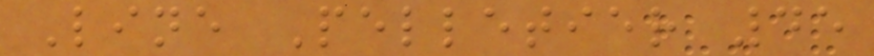Line Pelletier 45
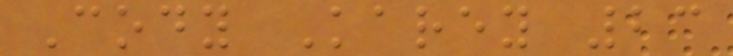Cody Karey 23
